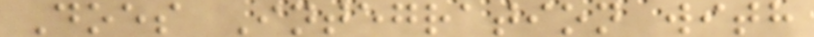Does Integration with
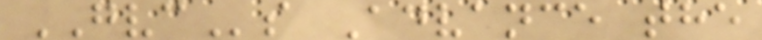GVCs Advance the
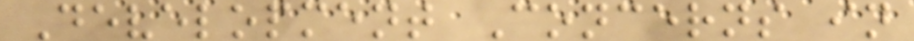Development Concerns in
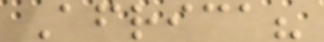Africa?
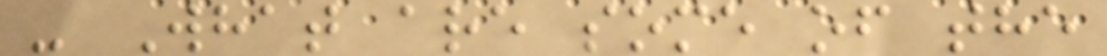- What are some of the
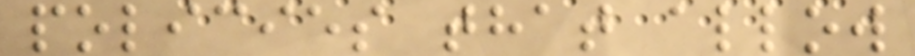policies that allow
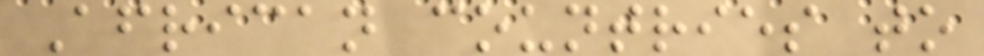African countries to
